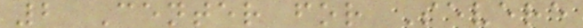2 Center for Severe
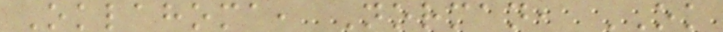Oklahoma, Norman, OK
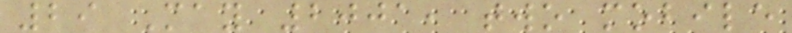29 May 2001, two mobile
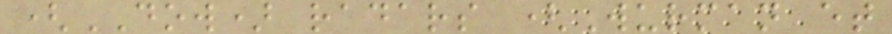(DOW) radars (Wurman et
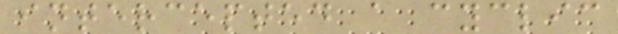intercepted a cyclic
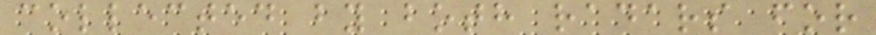collected by both radars for
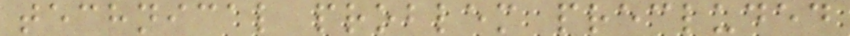technical problem precluded
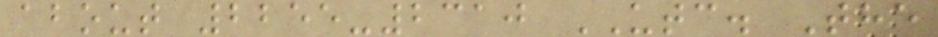about 2255-2310 UTC. The
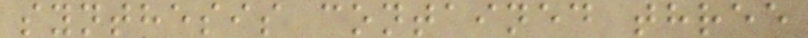synthesis contained three
